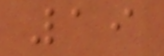19
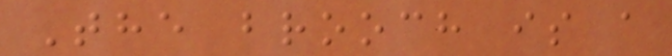The brooch is a
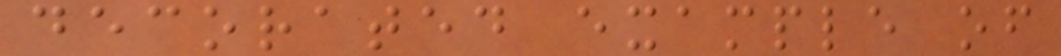decorated example of
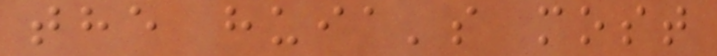the huia's most
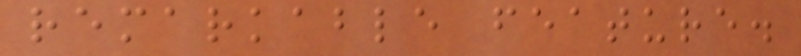remarkable feature.
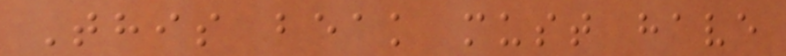This beak must have
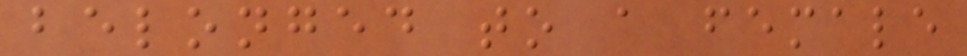belonged to a female
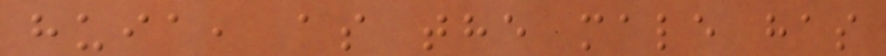huia, as the male has
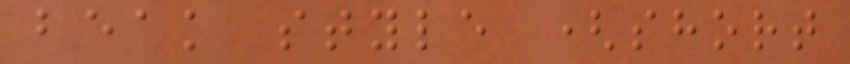beak style (short
